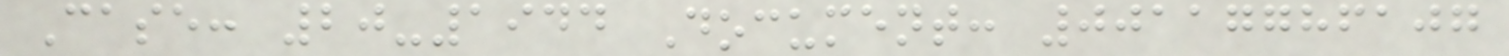Case: 20-1944 Document: 00117786107
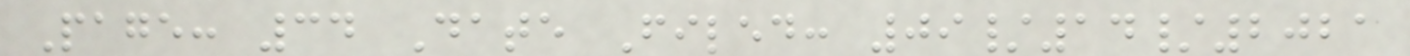Page: 34 Date Filed: 09/14/2021
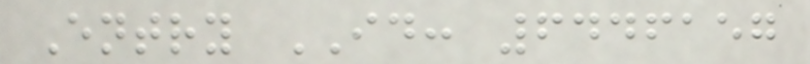Entry ID: 6446157
